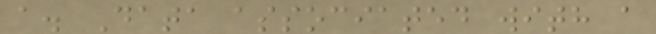a. Data associated with a
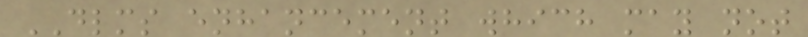DLMS enhancement which may not
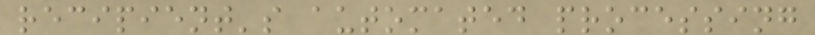recipient's automated processing
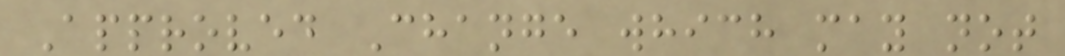Approved Change which may not
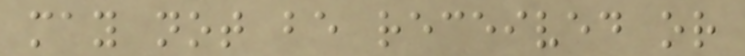may not be received or
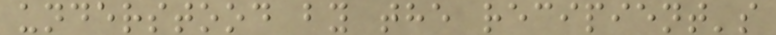understood by the recipient's
